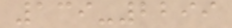139-2299
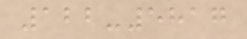122-5817
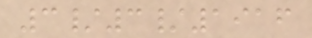3/3/1916
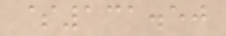$131.50
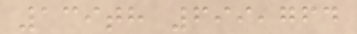139th 699,764
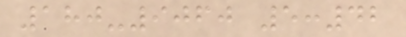180-9060 5:42
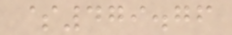$479.76
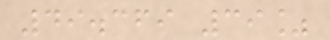49.369 39%
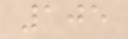105
